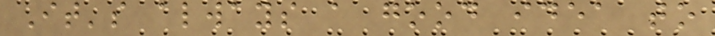It's always a good idea to
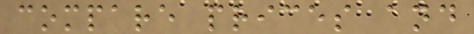compare prices and
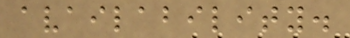availability.
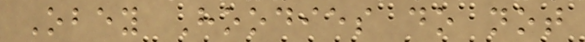Obey Hoodies do not
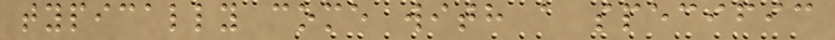typically come with a specific
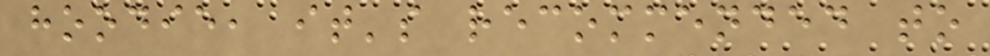hoodie, it's recommended to
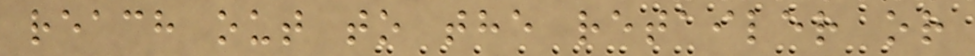reach out to the retailer or
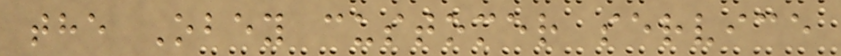the Obey customer service
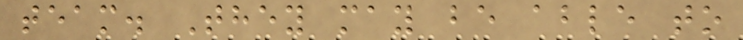team. They may be able to
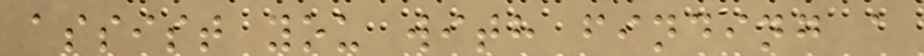assist you with finding a
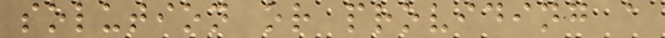solution or providing a
